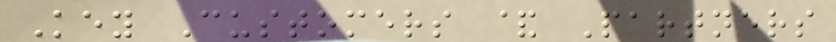Key Customers & Partners
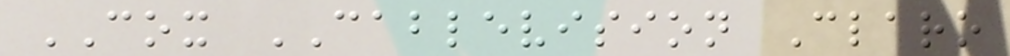COX CABLEVISION Claro
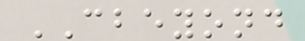CBEYOND
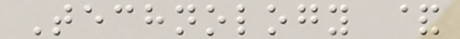Technology &
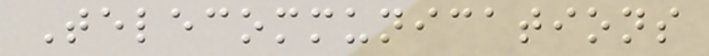Telecommunications
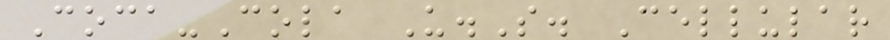Coca-Cola U.S. Cellular
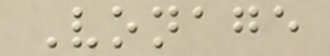Vonage
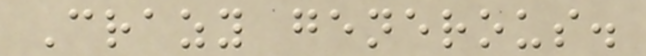Crazy generous.
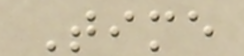Time
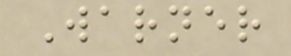Warner
